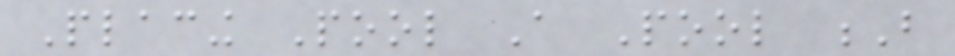Placing Pool A Pool B
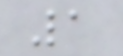1
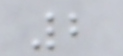2
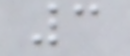3
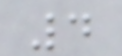4
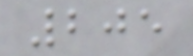205
